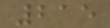215
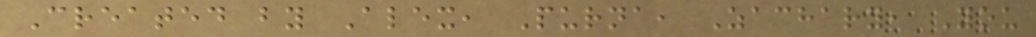Created by Alex, Purna, Zachary, You
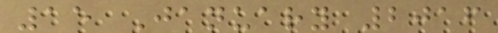15 January 2016
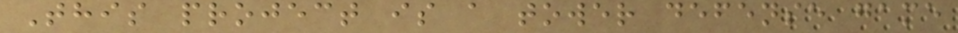This project is a tower defense game
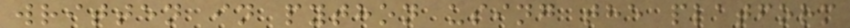written in python using the platform
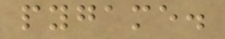pygame.
